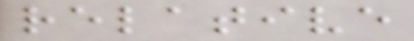relative
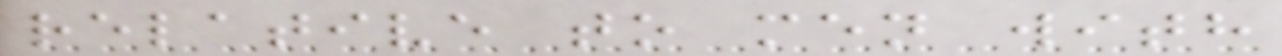relative to men with
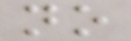no
